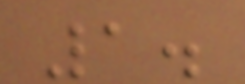1.
